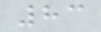83
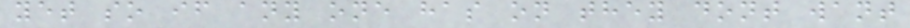yet so if any one has on they dont want
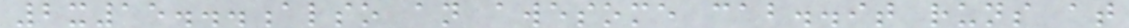2x15...also an awesome cab..it runs at
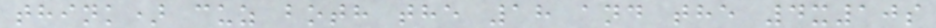think) cuz both the 18 and the 4x10s
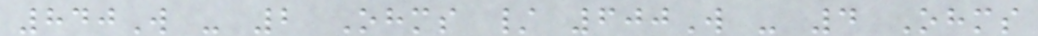840W - 2 Ohms / 600W - 4 Ohms
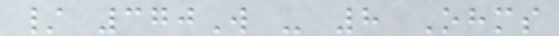/ 370W - 8 Ohms
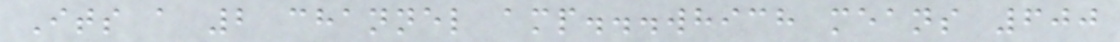Its a 2 channel amp...which means 600
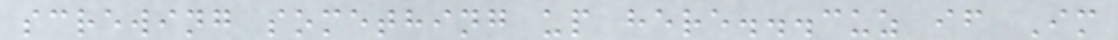screwing something up here...cuz if Im
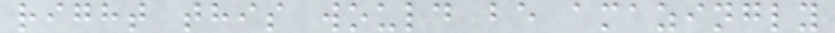right this would be amazingly
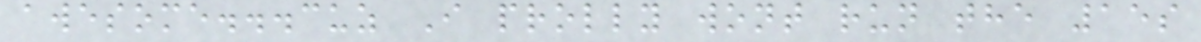awesome...cuz I prolly wont run the 15s
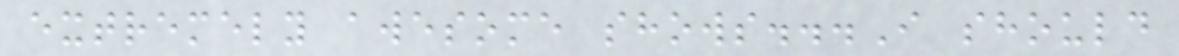extremely awesome shows...I should
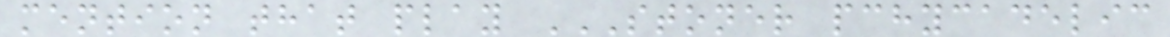mention that play STONER PCHYCADELIC
